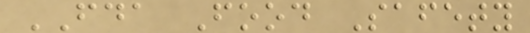FDA Food Safety
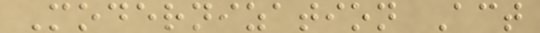Modernization Act
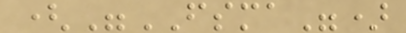("FSMA")
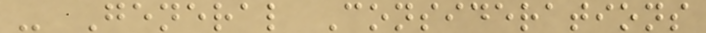- General Considerations
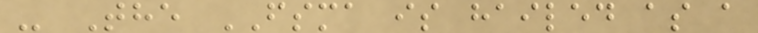- The FSMA is hailed as a
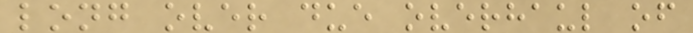long over due overhaul of
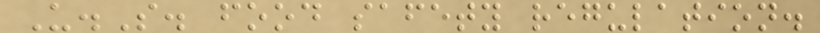U.S. food safety regulation.
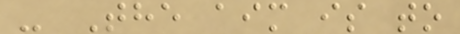- The aim is to
